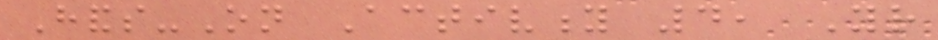Hands-On Activity 4, Your
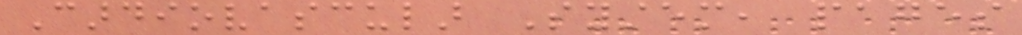Cardiovascular System, pages
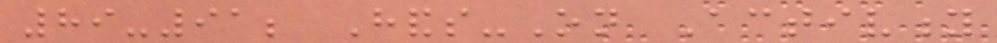89-91; Hands-On Activity
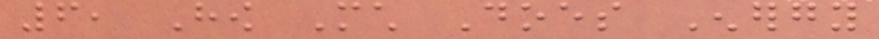6, How Much Does Energy
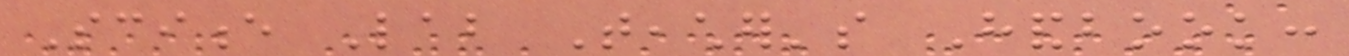Science Lab Teacher's Handbook:
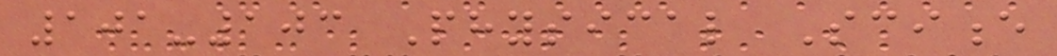101-103 Physical Science
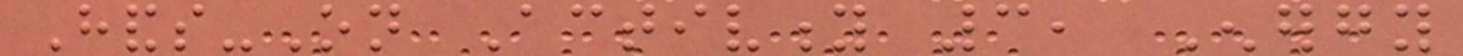Hands-On Activity 3, Energy
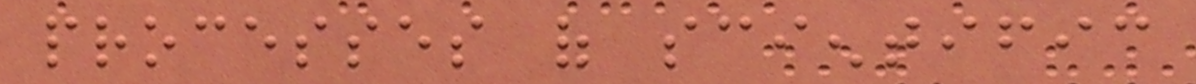processes of scientific
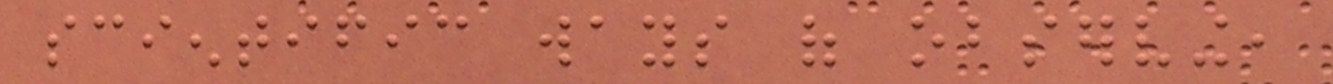scientific ways of observing,
